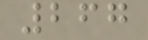267
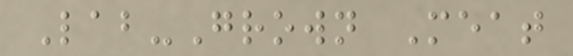Lab-Grown Meat
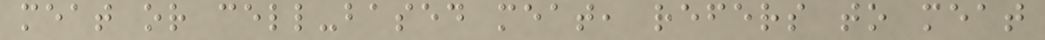meat or cell-based meat, refers to meat
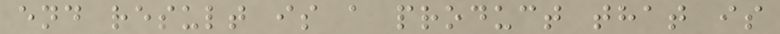end result is a product that is
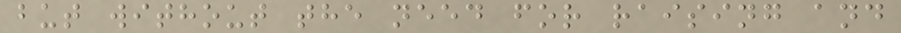but without the need for raising and
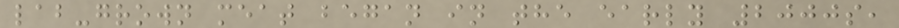lab-grown meat began in the early 2000s,
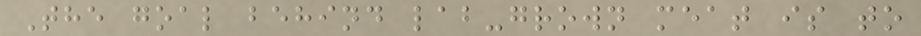The goal behind lab-grown meat is to
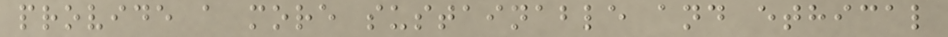provide a more sustainable and ethical
